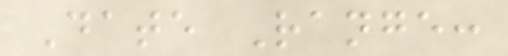Date Range:
